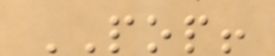POP!
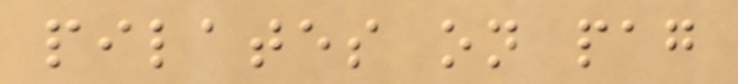pilates on pag
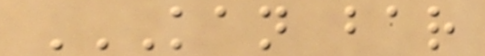KAN BAR
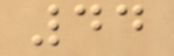44
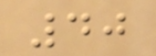40
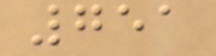751
